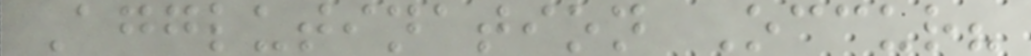Agglutination Occur?
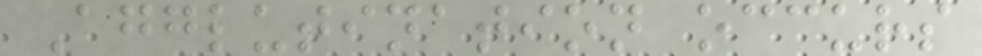Agglutination occurs
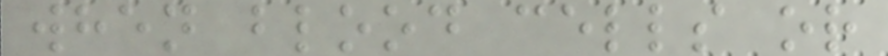when blood cells or
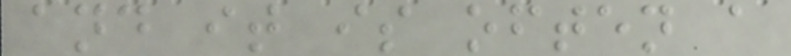and it is often a
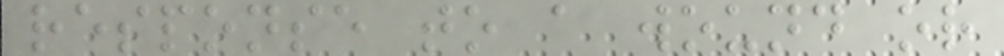response to a wound or
